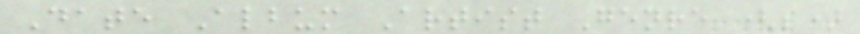Date Album Artist Genre (s)
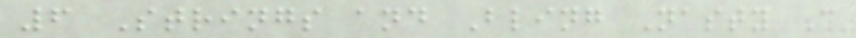6 Strings and Bling Nasty C
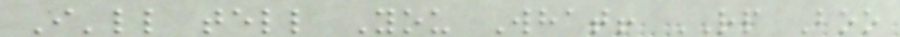I'll tell You What! RP Boo
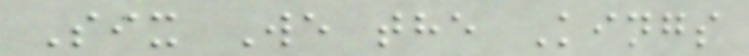Six We the Kings
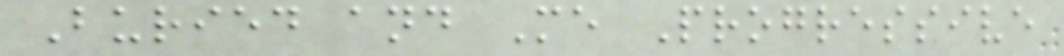Buried and Me Progressive
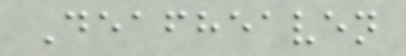Deafheaven
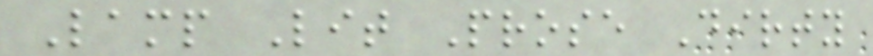Lamp Lit Prose Dirty
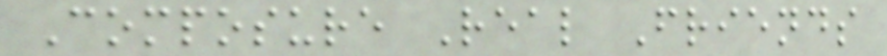Composure Real Friends
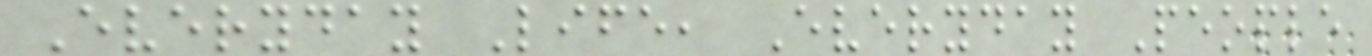Everyday Life, Everyday People
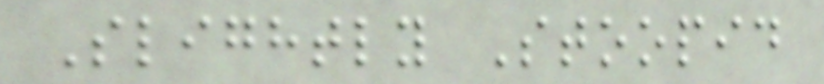Slightly Stoopid
